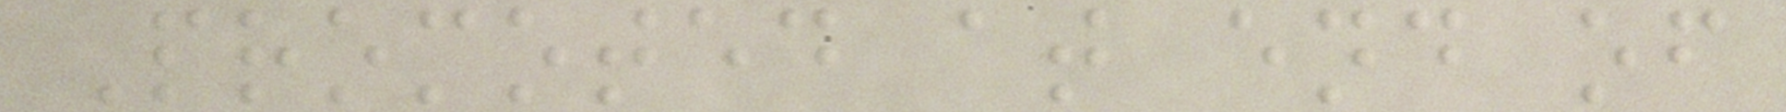Promoted at end of
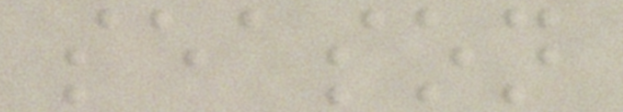season
